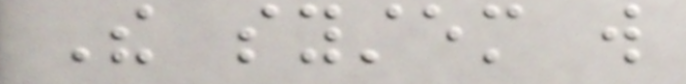The system will
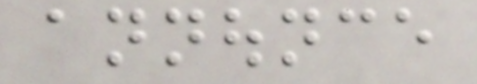announce
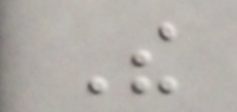The
